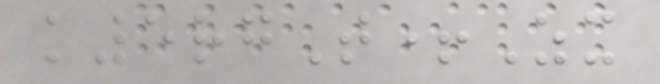k5rgT+Zx
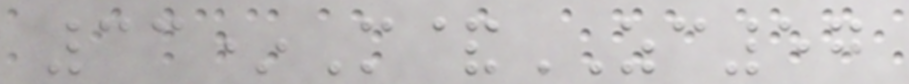33*M&ZC57
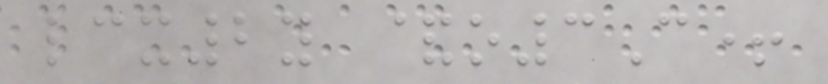lcx2y &o3C+
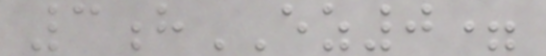3hEZ0=
